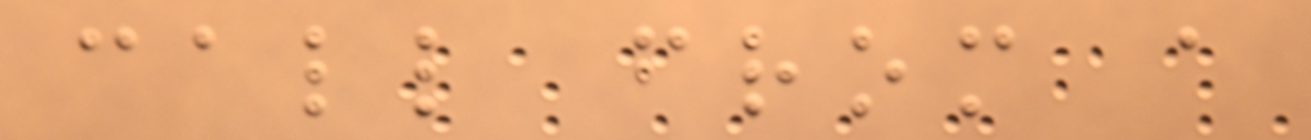call from a
